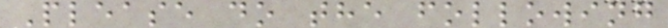Please do the following
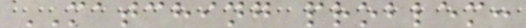MATCHING problem:
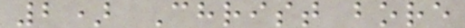2) Christ bore
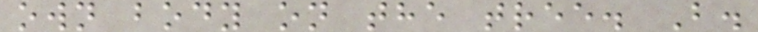own body on the tree. B.
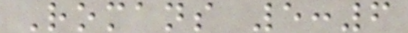Romans 5:6
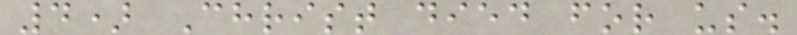4) Christ died for us.
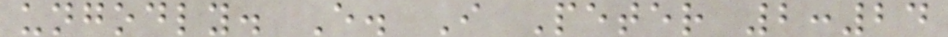ungodly. E. I Peter 2:24
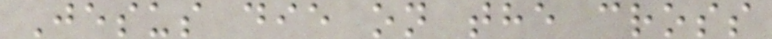Jesus die on the cross
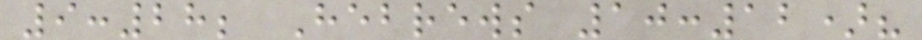9:28; Hebrews 10:12)?
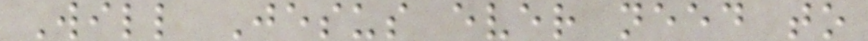Will Jesus ever need to
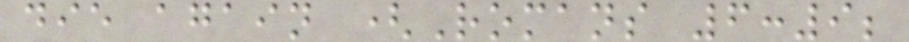die again (Romans 6:9;
